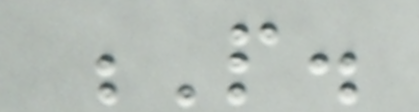P.
